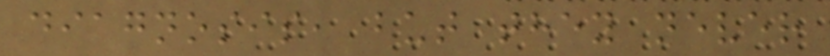diagnosis, but they never
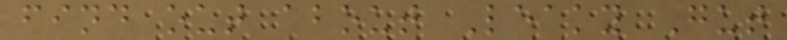find out about Leaky Gut
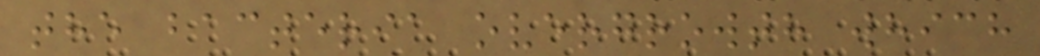the bacteria overgrowth which
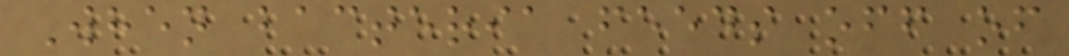When bacteria feeds off of
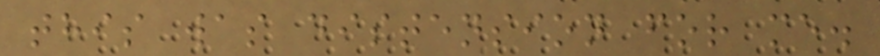this was distension for me.
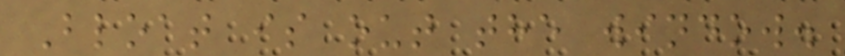Bloat is out the window.
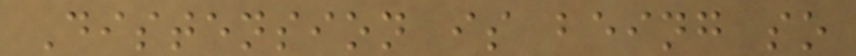Distension is being so
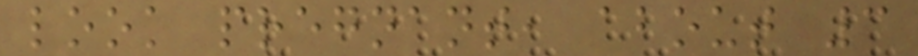look pregnant, about 3
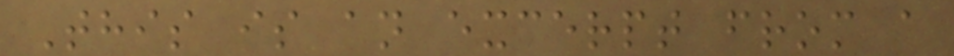This is an excerpt from a
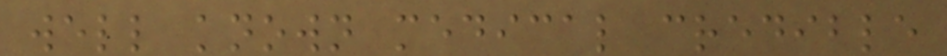well known medical credible
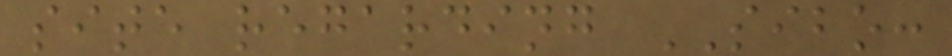site regarding SIBO:
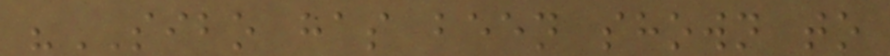"SIBO has been shown to
